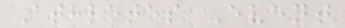Athletes Event
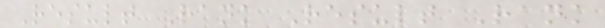Result Rank Result Rank
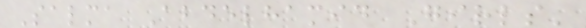Salma Abdelhamid Girls'
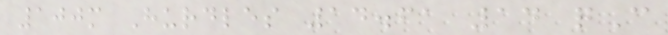100m Hurdles 14.61 14 qC
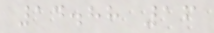14.88 16
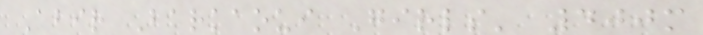Abir Barkaoui Girls' 400m
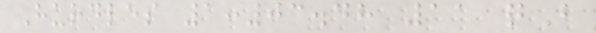Hurdles 1:03.48 11 qB
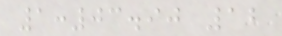1:03.90 12
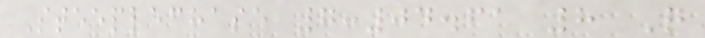Steeplechase 7:04.61 8 Q
